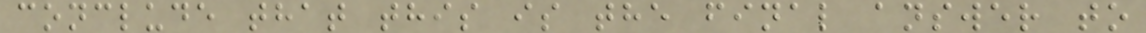conclude that this is the final answer to
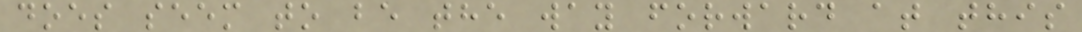does seem to be the way forward at this
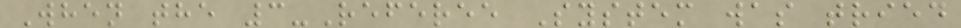When the 3-Referee System was tried
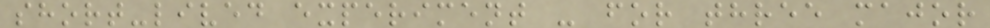short-lived experiment - for three major
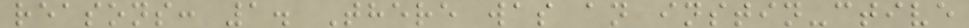reasons: 1. There was an instin-ctive
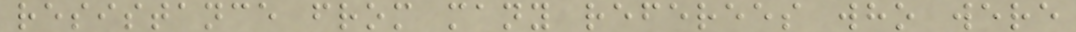resistance from many referees who were
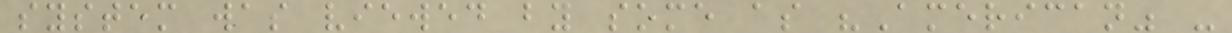system was viewed by some as "American" -
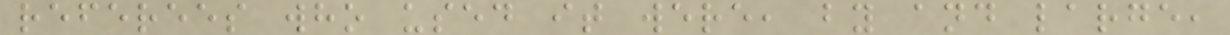referees who used it were, by and large,
